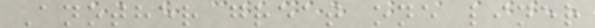Another great one liner
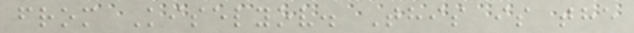from Kiselyov. This is the
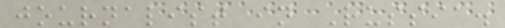journalist in Russia.
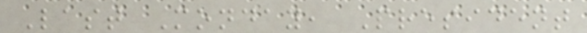Last Monday, President
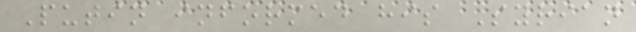Putin informed his Syrian
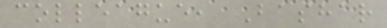colleague, Bashar
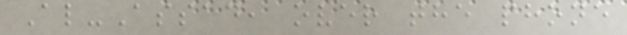Al-Assad, over the phone
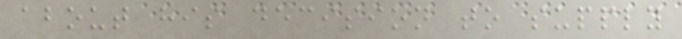about his decision to supply
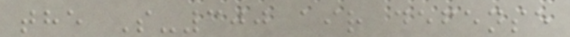the S-300 air defense
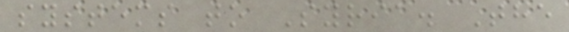systems to Syria. The
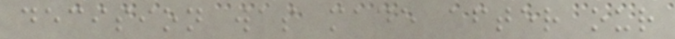decision was made after our
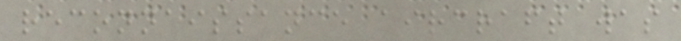reconnaissance aircraft was
